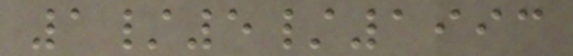1/5/1993
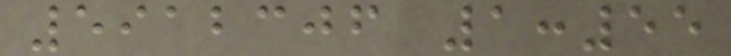5912306 1:55
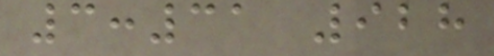3:31 928
